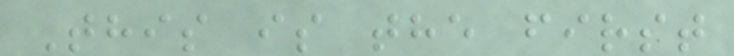This is the first
